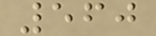560
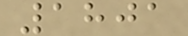1801
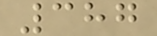387
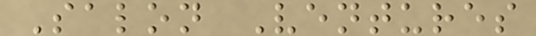Salon Ventures
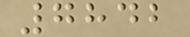7842
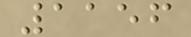1156
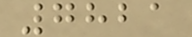7821
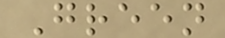Green
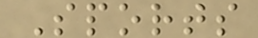Sports
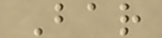Bar
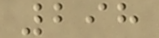298
